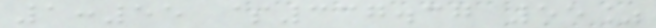1:55 $337.37 55%
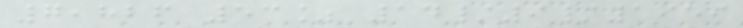7,826 53% 14/9/1959
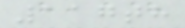117th
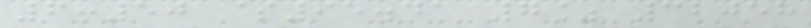6:50 $95.41 7% 32058
